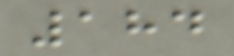184
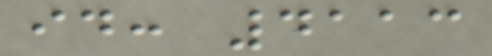id: 4113
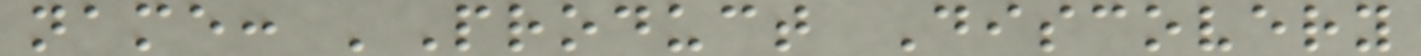name: 'Product Discovery
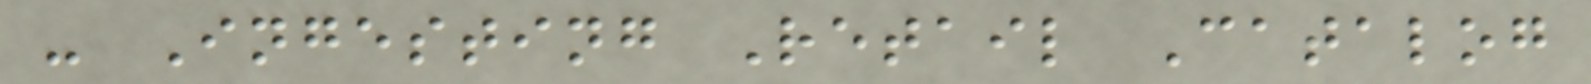- Ingesting Retail Catalog
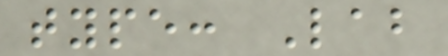type: Lab
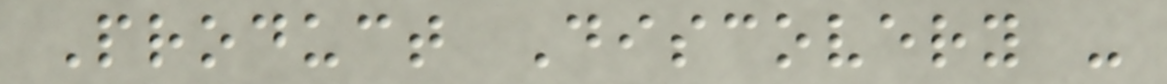Product Discovery -
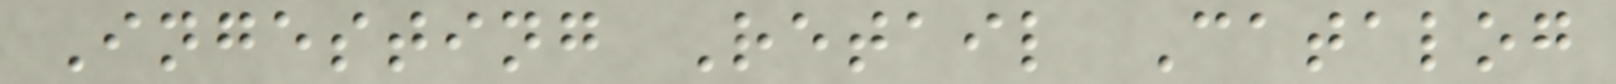Ingesting Retail Catalog
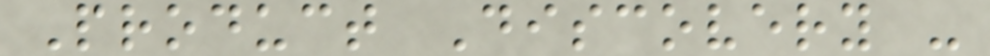Product Discovery -
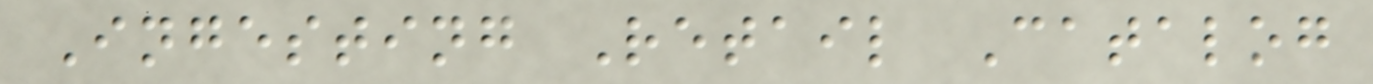Ingesting Retail Catalog
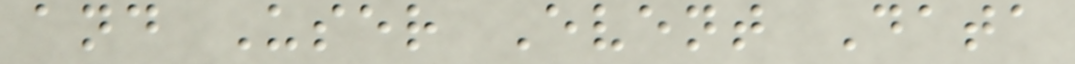and User Event Data
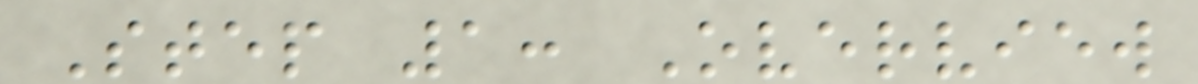Step 1: Overview
